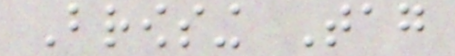Browsing Tag
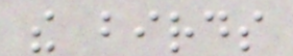the birds
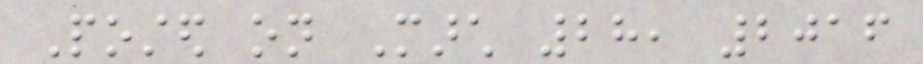Posted on March 28, 2016
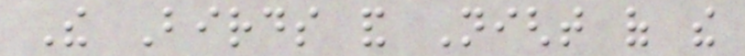The Birds and Night of the
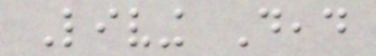Living Dead
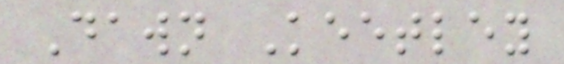Dawn Keetley
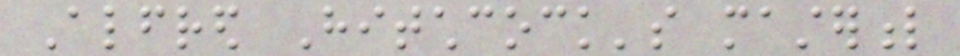Alfred Hitchcock's masterful
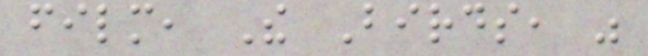film, The Birds, was
